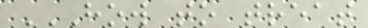HOW TO TREAT
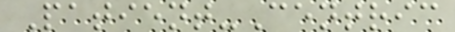Patient-Centric
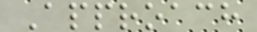Approach
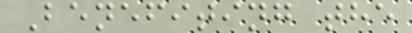Benefiting the
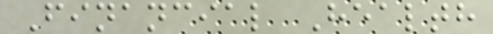Financial Health
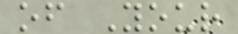of Your
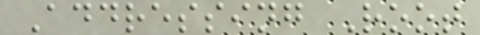Addressing Root
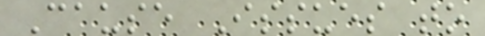Cause Issues to
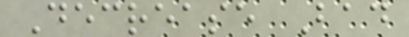Decrease Bad
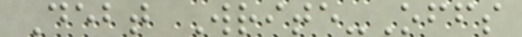Debt Write-Offs
